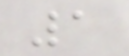1
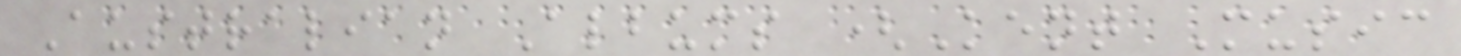Australian Albums (Kent Music
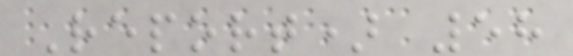Report) 58
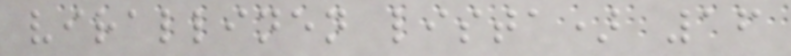virallinen lista) 16
